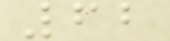62
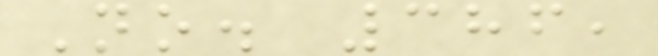No. 386,
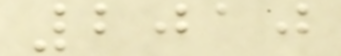2010
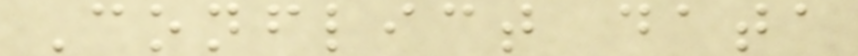Conflict data
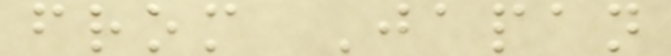from Japan
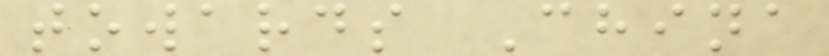towards China
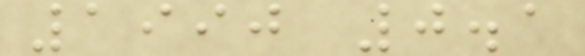1990 0.1
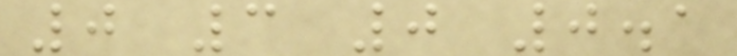0 3 0 0.1
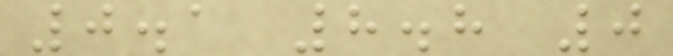0.1 8.8 0
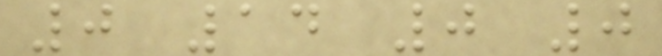0 14 0 0
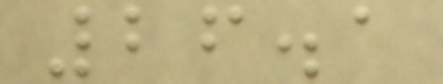26.1
